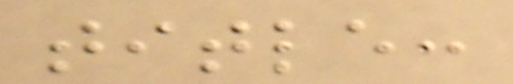title:
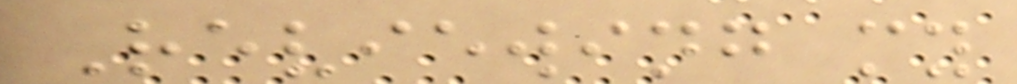Reviewing my
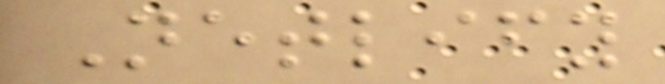Netlify
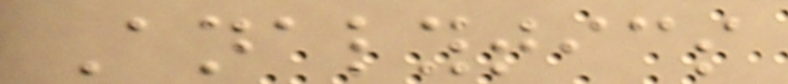Analytics
